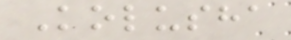Kolusha
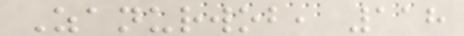Zanurwob, 118
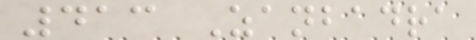413 Zanbadra
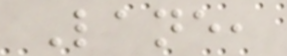Lane,
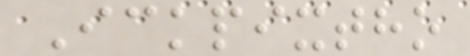Ickpixtho
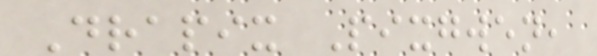Drapix Pixgwen,
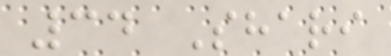34 Shari
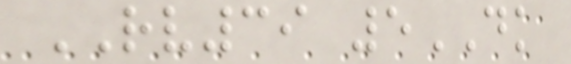RV39 5DK
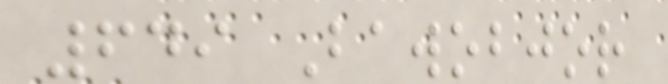649 Bawobjor
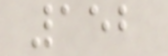152
